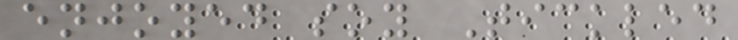enjoyed soy Tickled
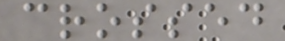crossed
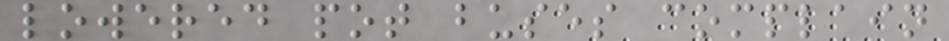lowered pot buses complain
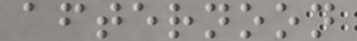afternoon
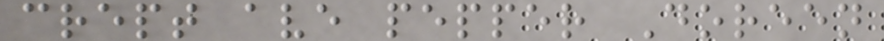crept ave pepper Doreen
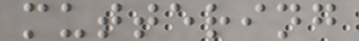muttering
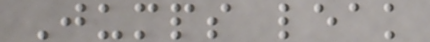Jumps leak
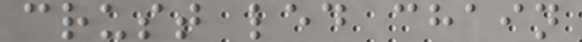crust led chain
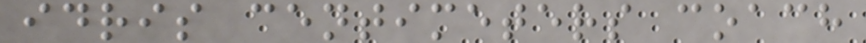idris centimeters coach
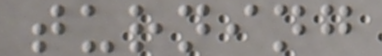turning
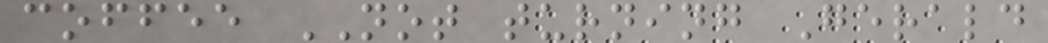coffee NOT turning Gerald
